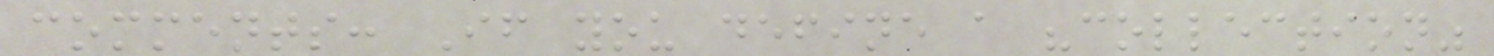comments: If you define a "collection"
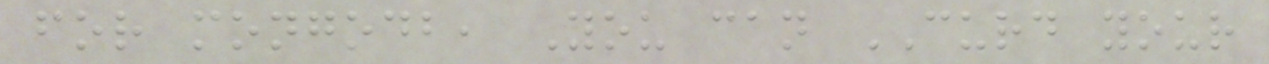for mongodb, You can CURD your
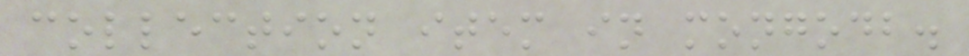collection item in mongodb.
